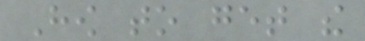How to get the
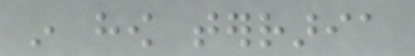in how terraria
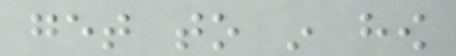get to in how
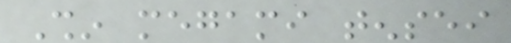Shin megami tensei
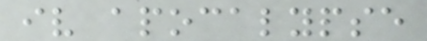iv apocalypse
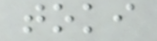toki
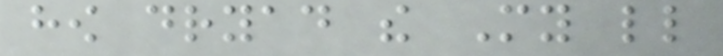how dryad the My little
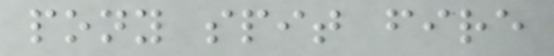pony spit fire
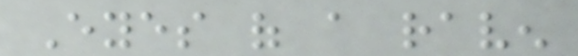Eyes of a raven
